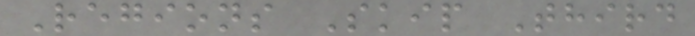Regions Skip Third
